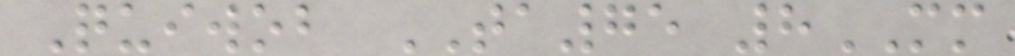Quiwob TA75 8MM
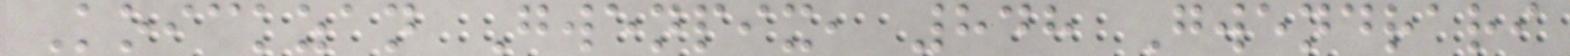Koickzan Gwenpix, 848 Gwendrari
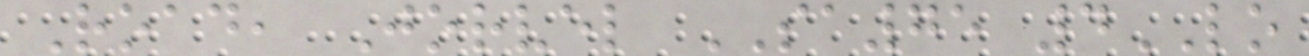Road, Jorvel SA75 4LO
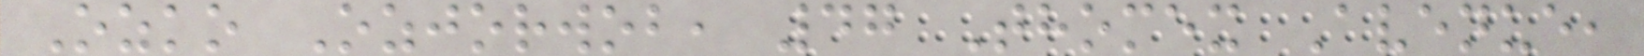Ozko Ozjorwob, 47 Thomex Avenue,
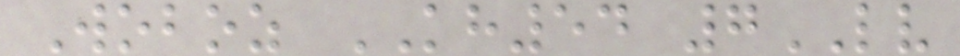Woboz KH54 7LV
